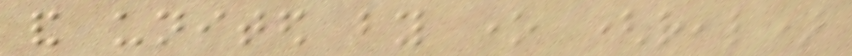and united by one (real)
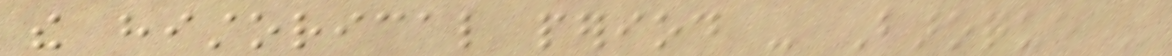the historical period - Baroque -
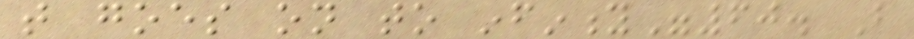that goes on to infinity"60. But
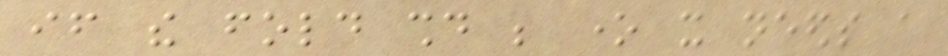if the fold should be one it needs a
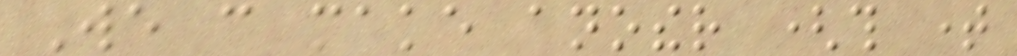We can make another (this time
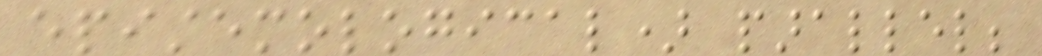epistemological) parallel;
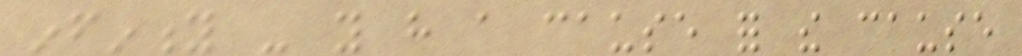infinity - you have a cause for the cause
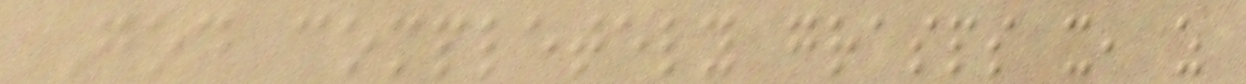God completely grasps it, as
